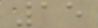15
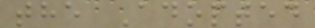the Adopted
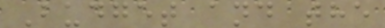Budget and the
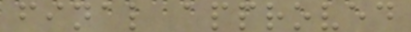final approved
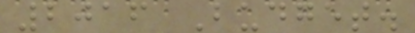2016 Budget.
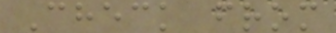Check from
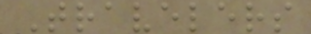Travelers
